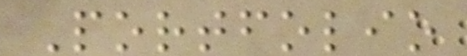Portfolio
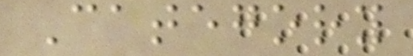Category
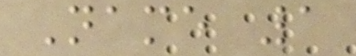Name 1
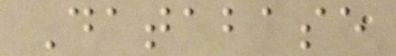Database
